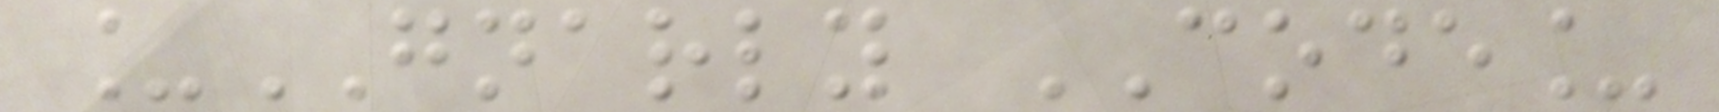_GNARLY CODE_
